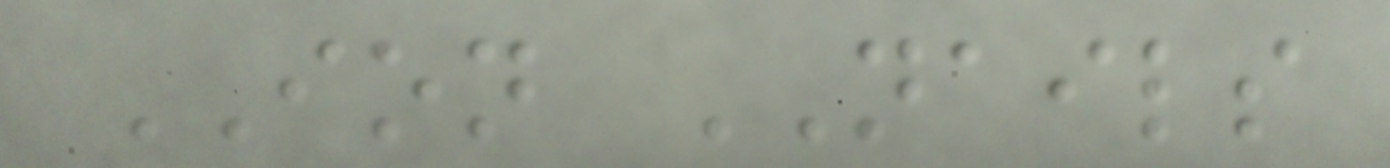ION NAILS
